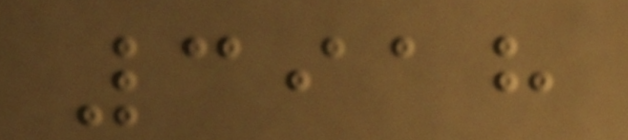3918
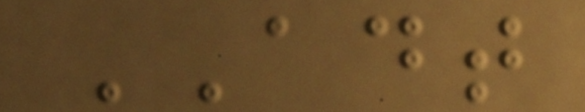ADT
